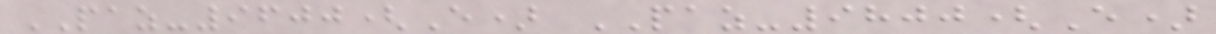PAZ-9600(E) PAZ-9800(E)
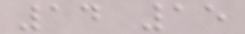14 15
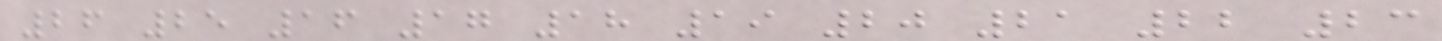26 25 16 17 18 19 20 21 22 23
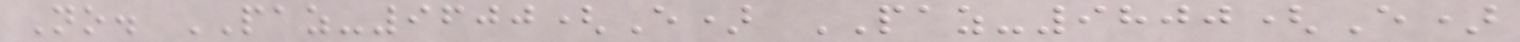No. PAZ-9600(E) PAZ-9800(E)
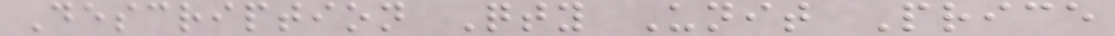Description Qty Unit Price
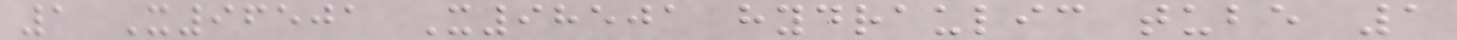1 X96501 X98501 hydraulic tube 1
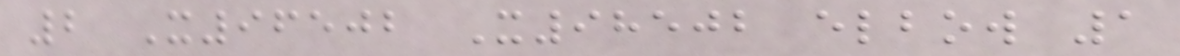2 X96502 X98502 elbow 1
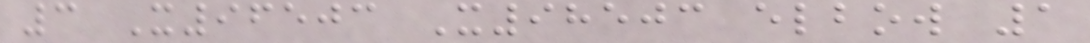3 X96503 X98503 elbow 1
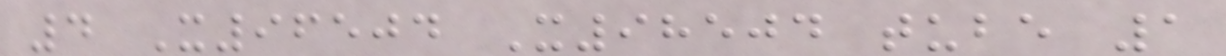4 X96504 X98504 tube 1
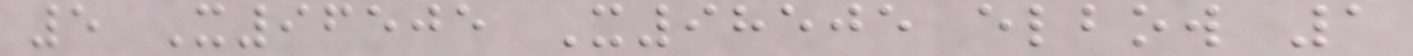5 X96505 X98505 elbow 1
